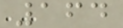164
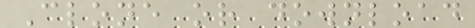Clone or download
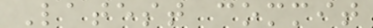Latest commit
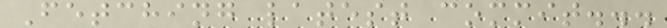Fetching latest commit...
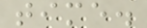time.
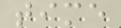time
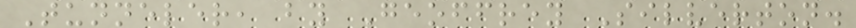Tunneler, by Geoffrey Silverton.
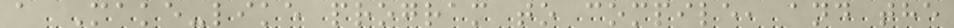a Make-like program to compile, and the
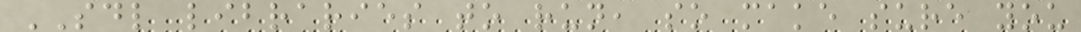SDL libraries to run, so make sure you
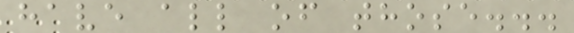have all of those...
